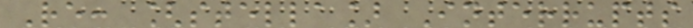Re: [stella] Interrupts
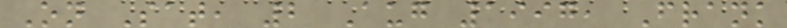On Sat, 2 Aug 1997, Frank
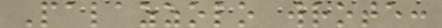Palazzolo wrote:
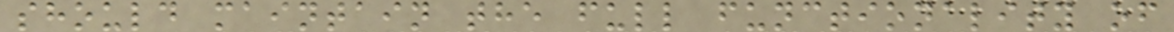should maintain the full functionality of
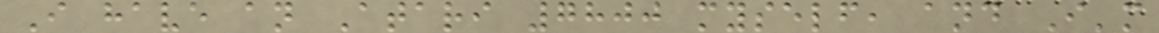I have an Atari 7800 myself, and I'm
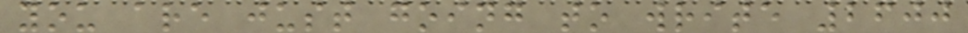you are just going to write 2600
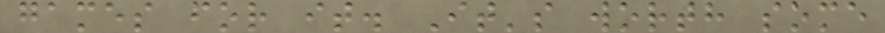games for it. It's worth some
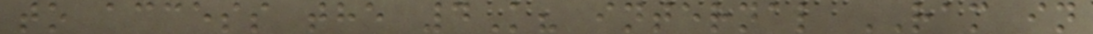to access the 4K? internal RAM in
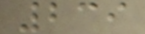239
